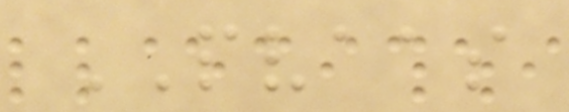PVAAS
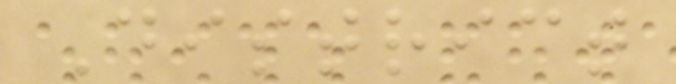District
